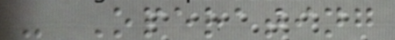- Operating
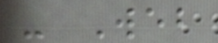- Web
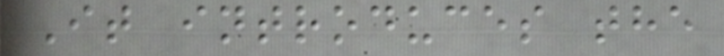It introduces the
